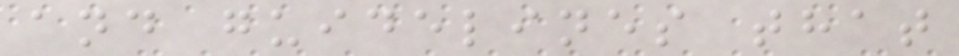and guidelines that
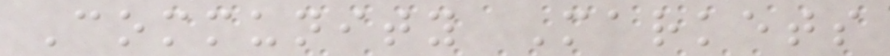Community Markets
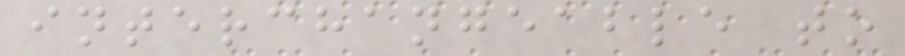interchangeable to
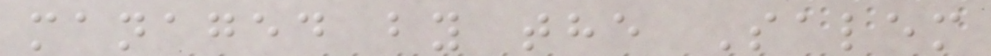managed by the Salem
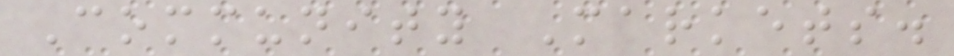Community Markets.
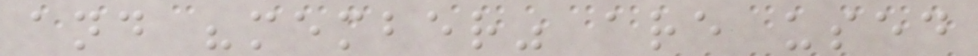and "member" are used
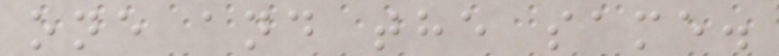one and the same.
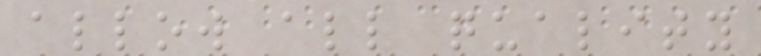allow all quality
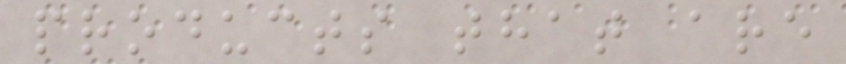products that are
